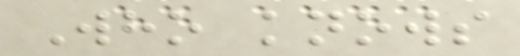Who knows
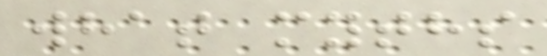what myths
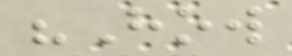"How
